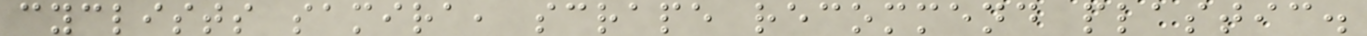cyclists samira, scrape recommend plastic.
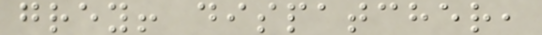grey! dispatcher,
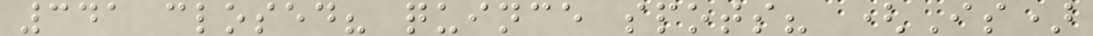341 closed? quince spots? (Is)
